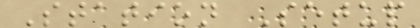Station Setup
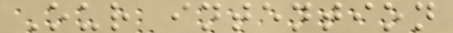Our intention
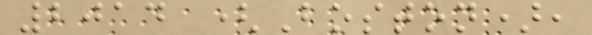2014 (Boston),
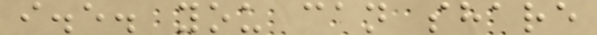i.e. you can share
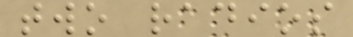two radios
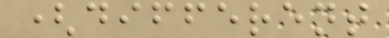(different
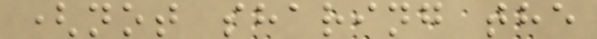(not sharing the
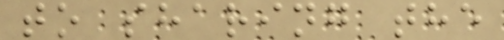to sharing the
